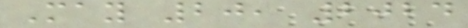May 20, 2024
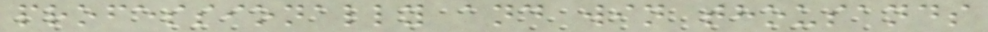professionally and win thousands
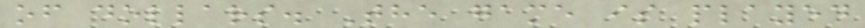of dollars. The game is played
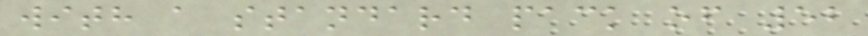with a standard pack of 52
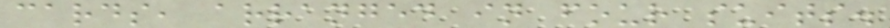cards, arranged in four suits.
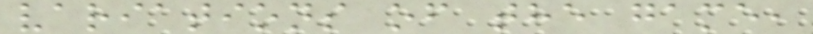variations of the game,
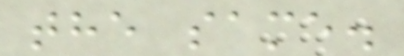the same.
